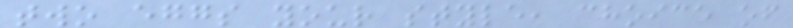two eggs your style, choice of
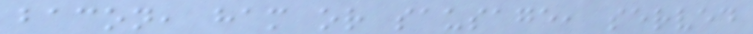bacon, ham or sausage, served
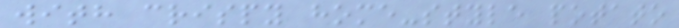with crispy home-style potato
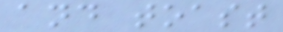and toast
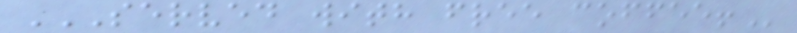SERVED WITH FREE COFFEE!
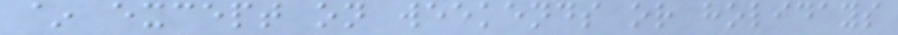~ except on weekends or holidays
